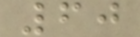60
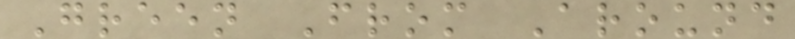Green From Around
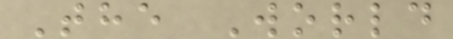The World
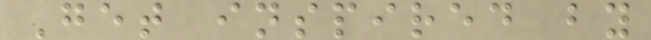Get inspired by
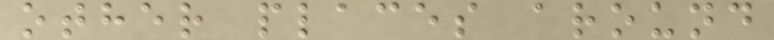other places around
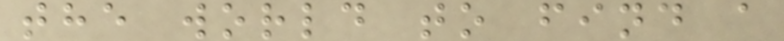the world to find a
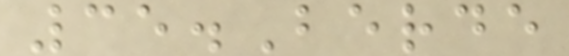35.Berde
